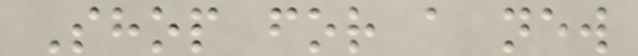Shop for a new
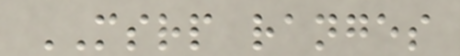MSRP ranges
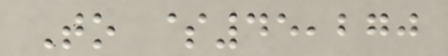To $45,270
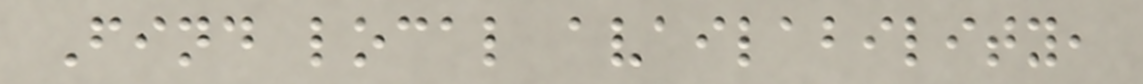Find local availability,
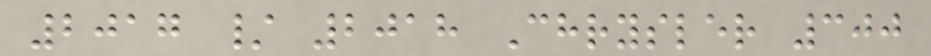2017 / 2018 Chrysler 300
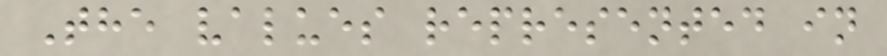The values represented in
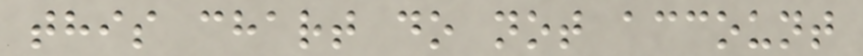this chart do not account
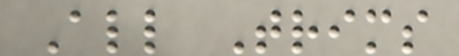All Trims
